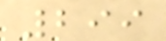299
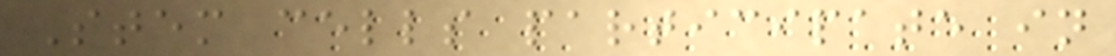Stem cells participate in
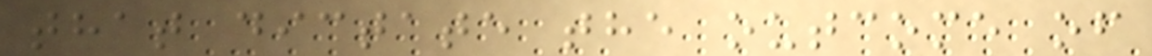that dictate the outcome of
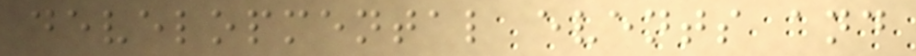developmental events and
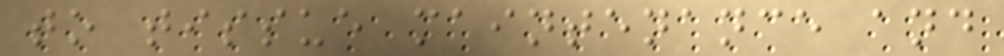to tissue maintenance and
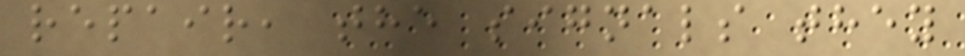repair, the signals they
